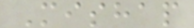Mishap
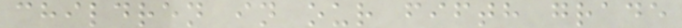children in our fifth grade
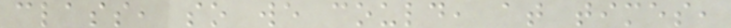class, so we could, at times,
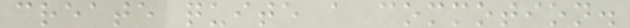create quite a commotion.
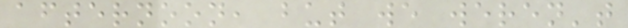afternoon, but we weren't
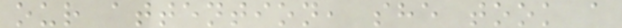our attention, she took a
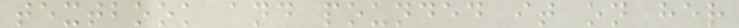textbook and pounded it on her
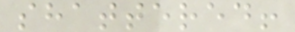shattered!
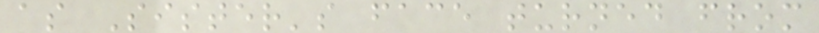as Sister's face turned from
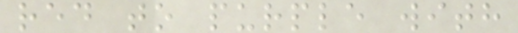red to purple with
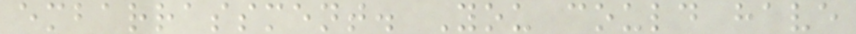embarrassment. You could have
